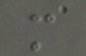m
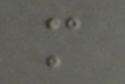m
